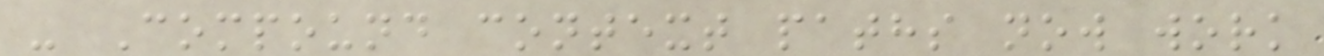- Compound context paths now work
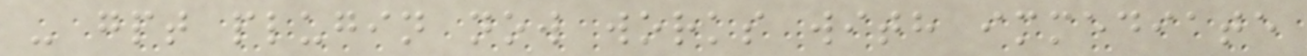- gpt plugin now works with immediate
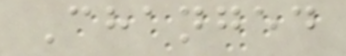Changed
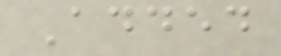Added
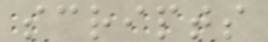scripts
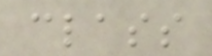class
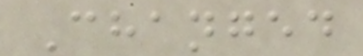Changed
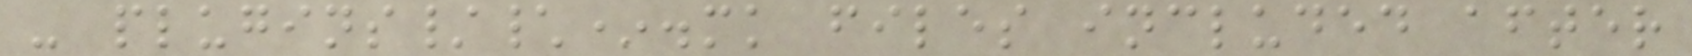- plugins/\*.mk files included after
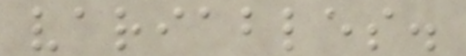variables.
